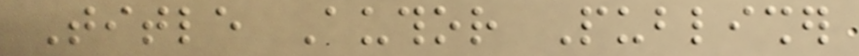Title Author Publisher
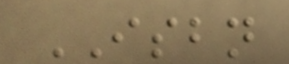ISBN
